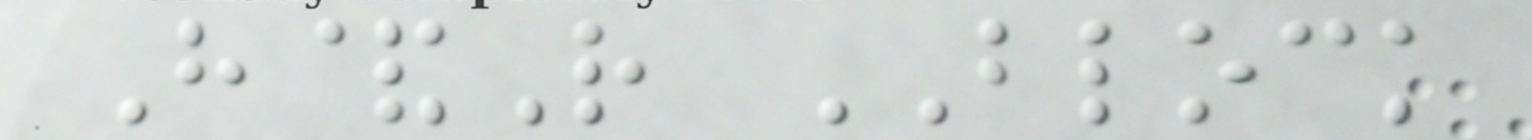H&R BLOCK
